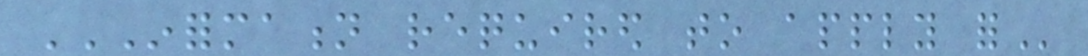INFORMATION REQUIRED TO APPLY FOR
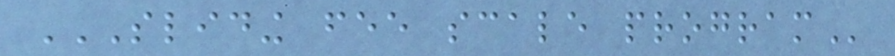SLIDING FEE SCALE PROGRAM
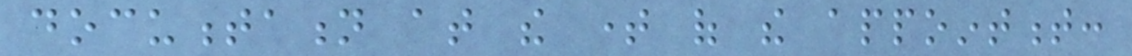documentation at the time of the appointment:
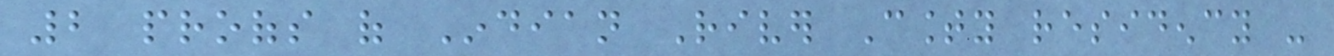2 proofs of Indian River County residency -
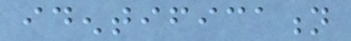identification
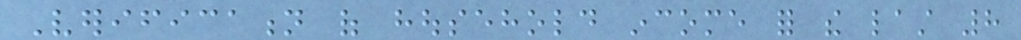Verification of household income for the last 8
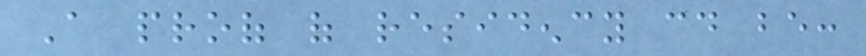A proof of residency could be:
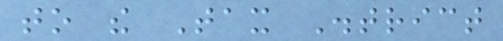to the Tax District
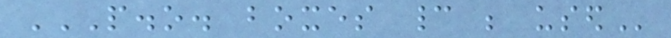P.O. BOXES CANNOT BE USED
